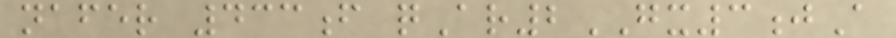nafer 433f qAr2GX3jA
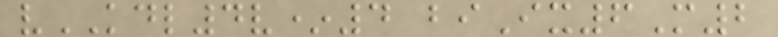vKDL4v*4 biIx6M2
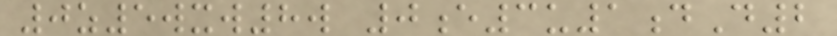0z5wxw8w 0e3u1dD2
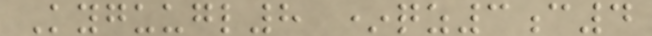Kyguugl8 *qz3c4
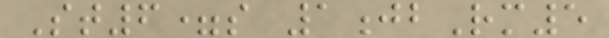St6=s 1jbRm5
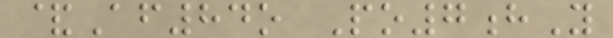&Af84o Po7hY
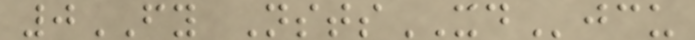0FY NstsXDjcu
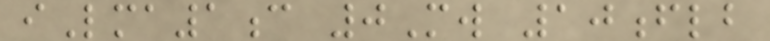iLma1c 0Mw 10flb
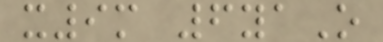x9m 6yaO
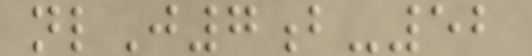nlJ7b-52
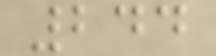244
